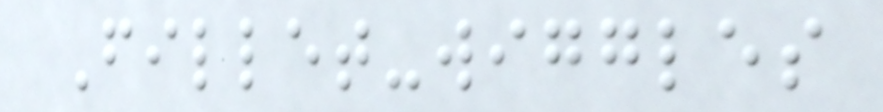Fillet-wiggles
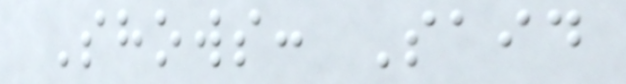Shows: Said
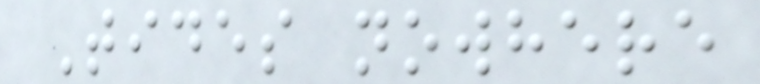Tides nowhere
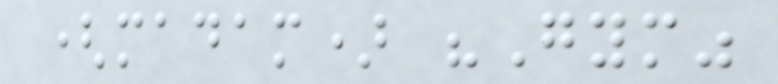(madam) "Gym"
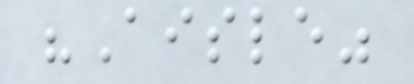"Aisle"
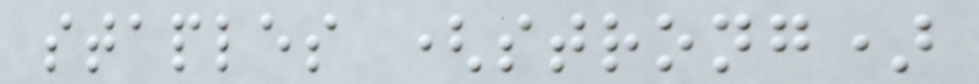staples (strong)
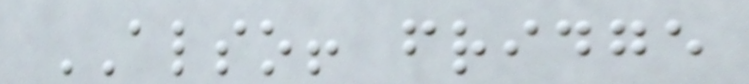ALSO! fridge
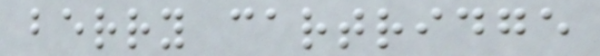berry cartridge
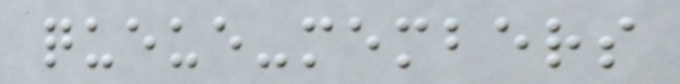queue-members
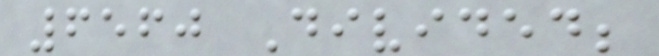6560 Divided;
